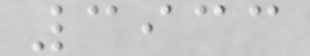3933
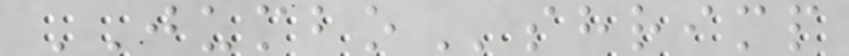JUMBOshrimp
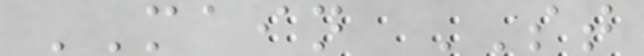MAIN ST
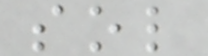sol
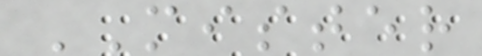MISTER
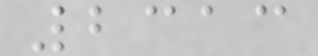2313
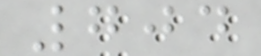704
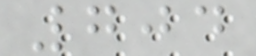704
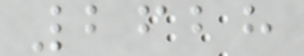2628
